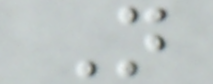N
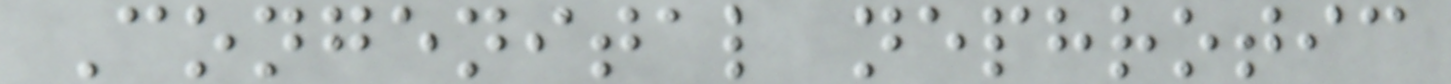Congenital nephrotic
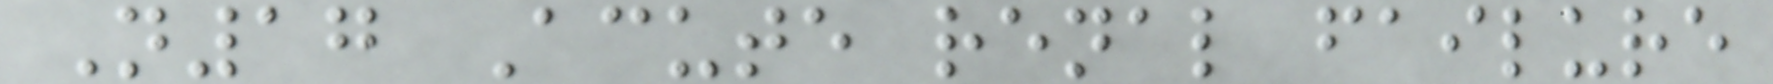N17 Acute renal failure
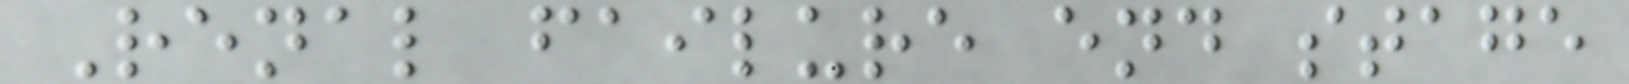Renal failure end stage
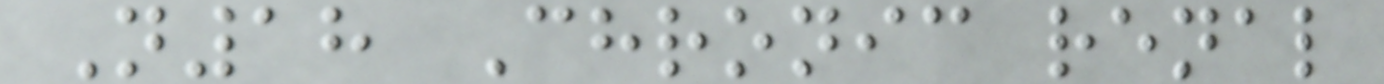N18 Chronic renal
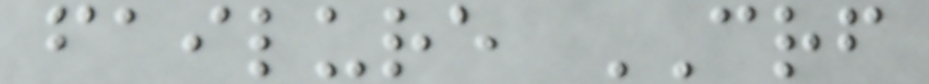failure CRF
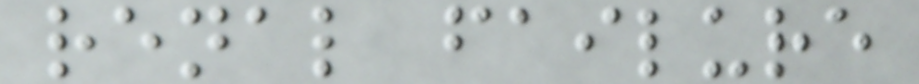renal failure
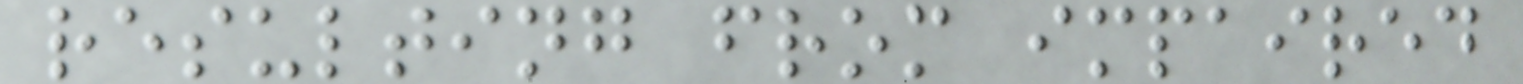resulting from impaired
